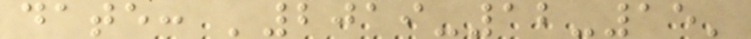date: '2019-12-15'
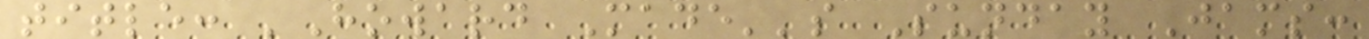title: 'Howard Made''s Sunday Jams:
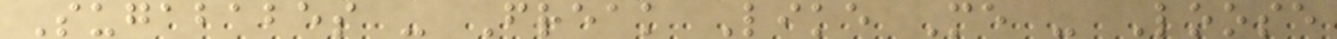Sugababes - Freak Like Me - Loose
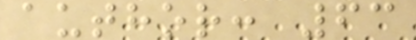author: 63
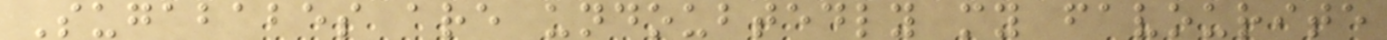Sugababes are undoubtedly my favourite
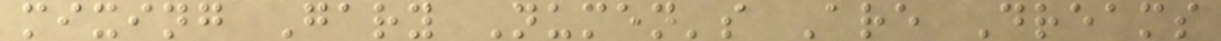mixing Gary Numen's Are Dreams
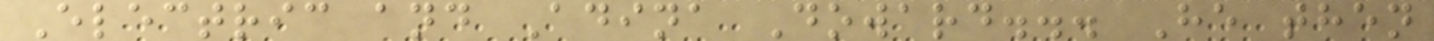Electric and Adina Doward... He then
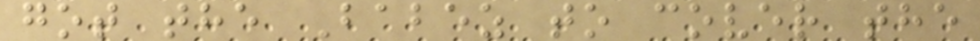got the Babez to cover the
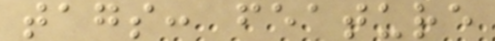tags: feature
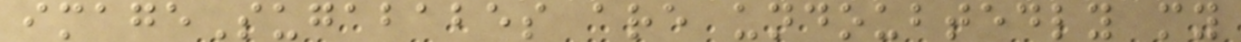imageSugababes are undoubtedly my
